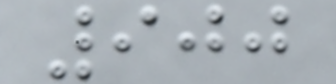900
